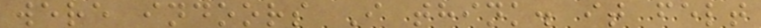were indoors I think. it felt
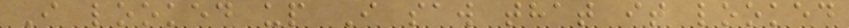I looked up I saw that it looked
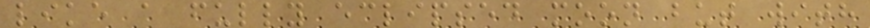like a fully eclipsed moon but with
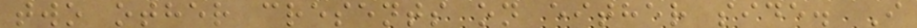two other cresents on either side. I
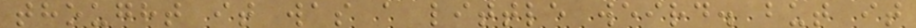thought it was a little weird. but it
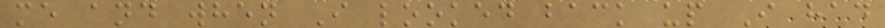me and when I looked back up I had
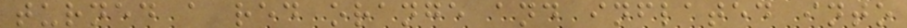turned a red orange and inflated into
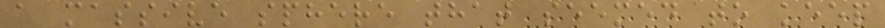a massive sphere that seemed to keep
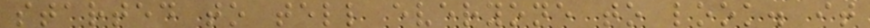started to tell everyone to look. it
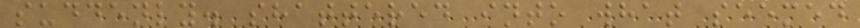suddenly. shattered into what seemed
